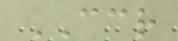CCR
